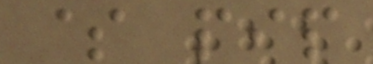$ pip
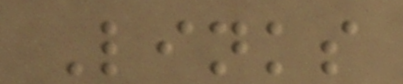Links
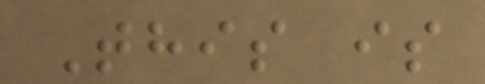This is
